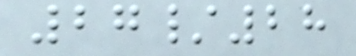27/28
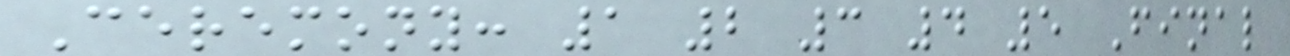Ceremony: 1 2 3 4 5 Final
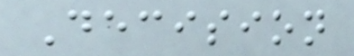Decision
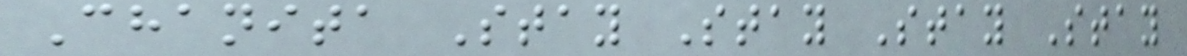Chanita Stay Stay Stay Stay
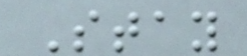Stay
